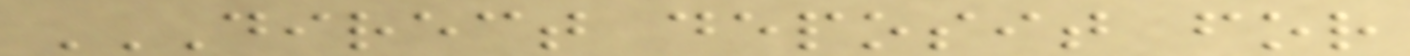DIRECT DEPOSIT FOR
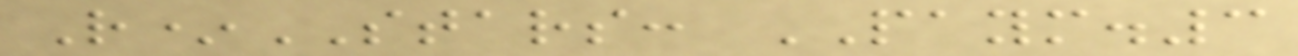R*STARS: PAYM.3
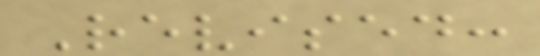Revised:
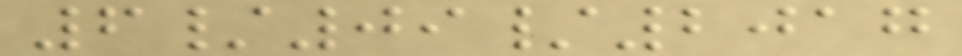6/09/2017
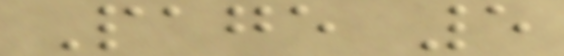Page 5
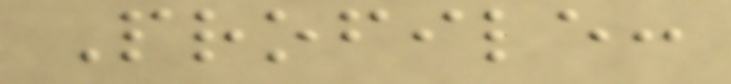Profile:
